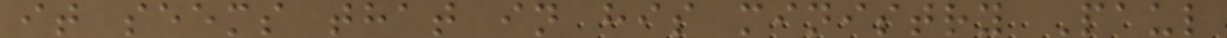it seems that in his ministry Paul
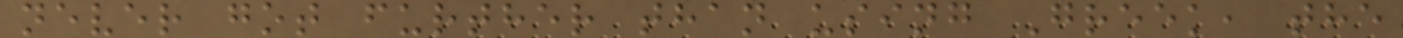never got further than using Greek, the
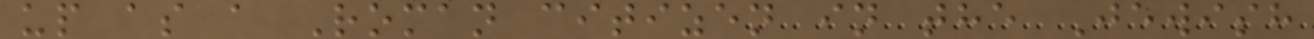up as a Roman citizen in the Jewish
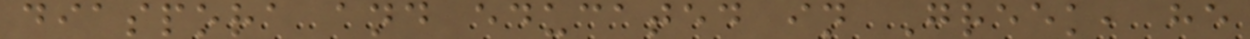diaspora and educated in Greek, he
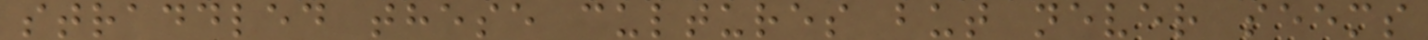straddled these cultures but never seems
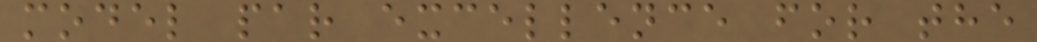model par excellence for the
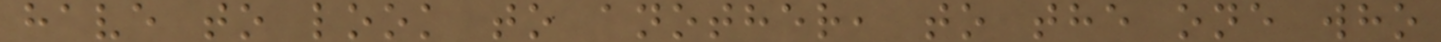have to look to another, to the one who
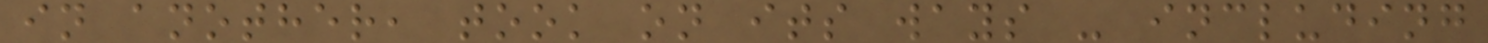in another, took on its ways - including
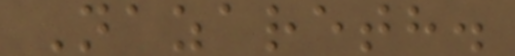Nazareth.
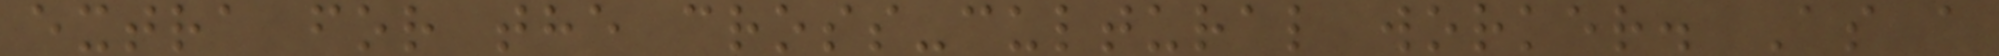extra for the cross-cultural worker. As a
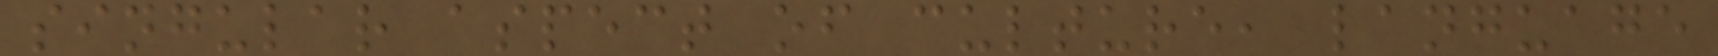singular aspect of culture, language
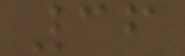36
